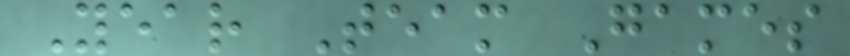Year Team Games
